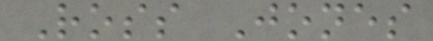Ross Jones
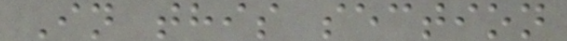In this section
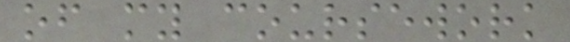of my coursework
